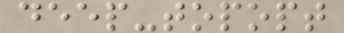deep-topopt
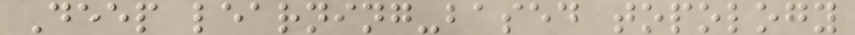Deep learning-based topology
